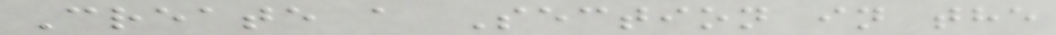Create a Section in the
